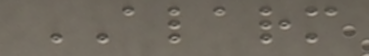ALARM
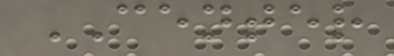CENTER
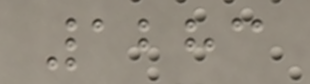1283
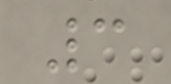3
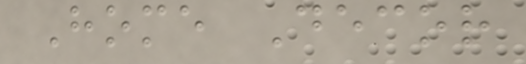Home Decor
